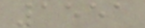1551
